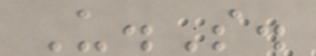U.S.
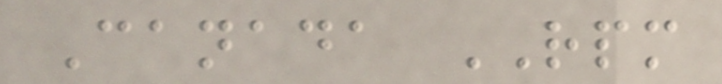Canada RPM
